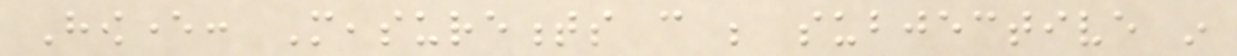However: Measurements can be subjective in
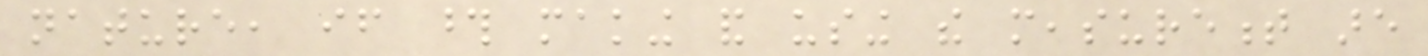nature, if those making and using the measurement are
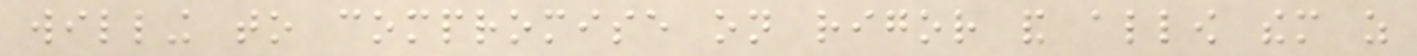willing to compromise on rigor and allow them as
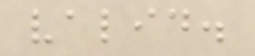valid.
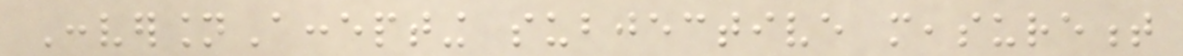ConversionAccepting subjective measurement
